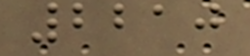2210
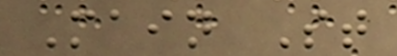Main St
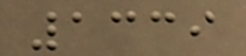1339
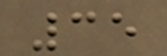35
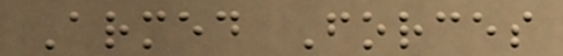Armed Forces
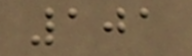101
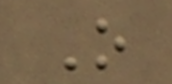O
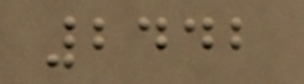2442
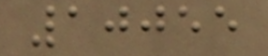10055
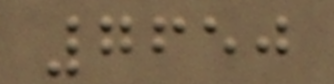7650
